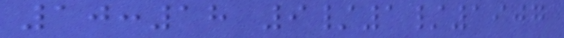10:18 9/1/1907
